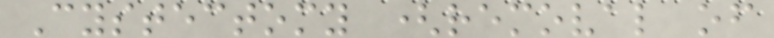Cystectomy (removal of
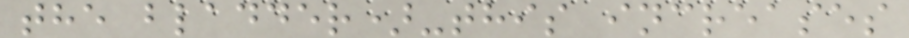the bladder)-this increases
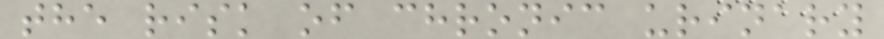the risk of chronic urinary
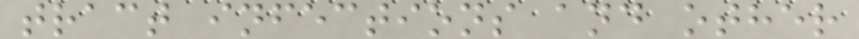tract infections and other
